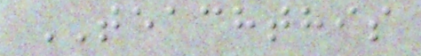TEACHTHIS
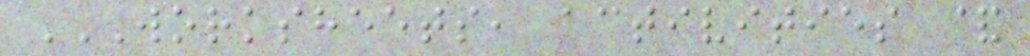WORKSHEETS, ACTIVITIES &
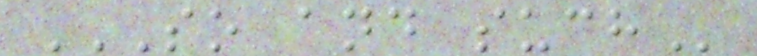SO AND SUCH
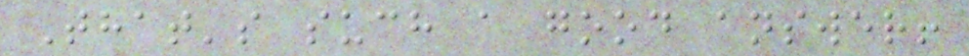That's such a good answer!
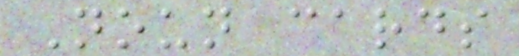Noun cards
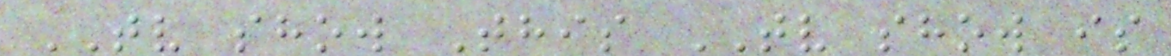TV show This TV show is
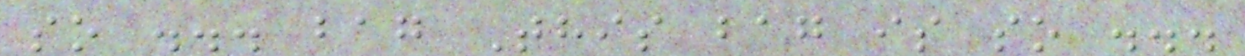so ... bag This bag is so ...
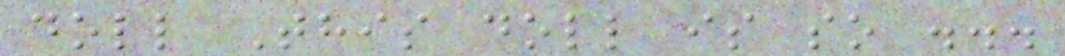doll This doll is so ...
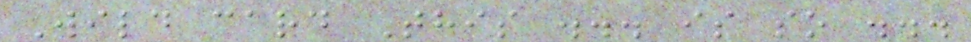Wild card This ... is so ...
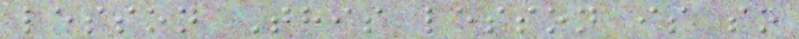lesson This lesson is so
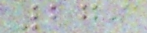279
